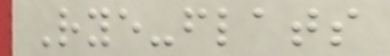Rye-flats
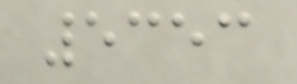5353
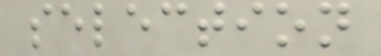selection
